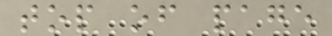top of page
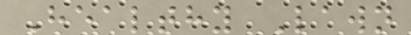Healthy Lawn
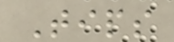Tips
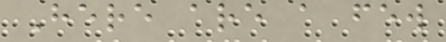Here are a few
